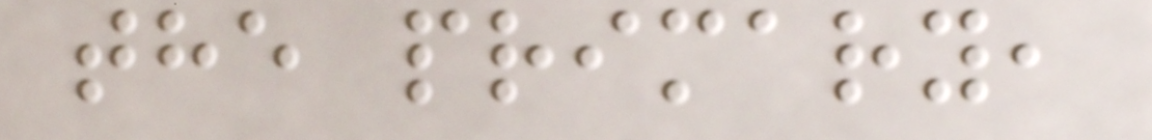the primary,
